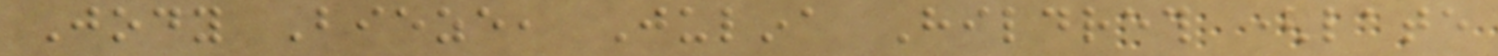Jody Bieze, Julina Hildreth (late
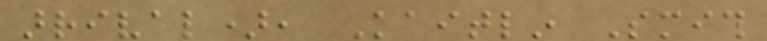arrival), Kaitlin Smith
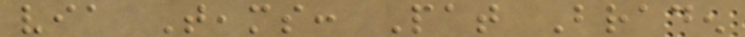via Teams: Pat Braden
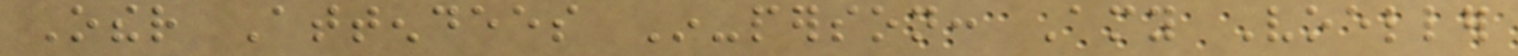Other Attendees In-person: Amy Voeller
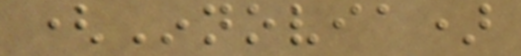(Innovia)
